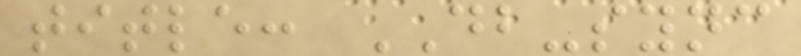title: DB-sync
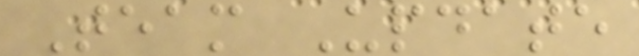Team Update
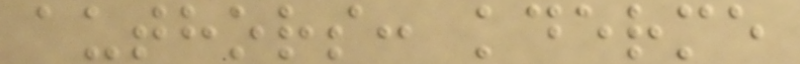authors: kderme
